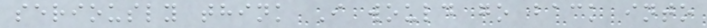seriously think I would go back into
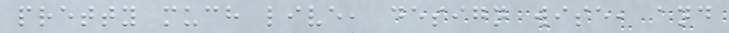pretty much live, design wise, and
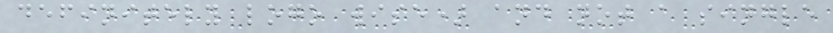definitely logo wise) and not a single
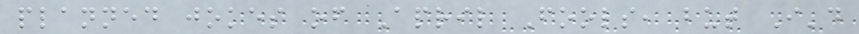planned jokes of April Fools, but I'd
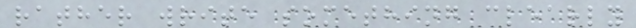rather write something clearly
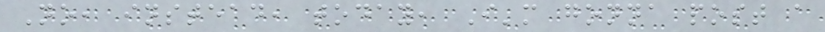No, instead, today, I'm gonna post a
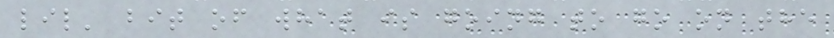lil' bit of what is going to go on the
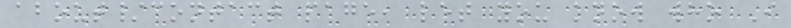about/contact page, let you know who I
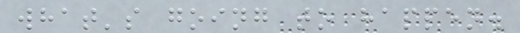what's going to happen.
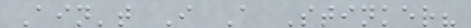Ain't I A Stinker?
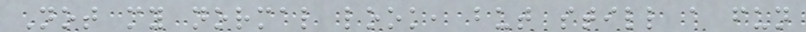Not my normal look, but still a fun
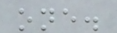one.
